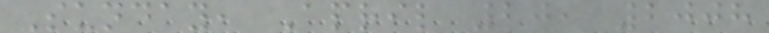Sunday, April 20, 2008
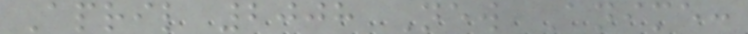April 2008 New Anime:
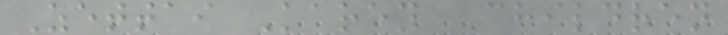Zettai Karen Children
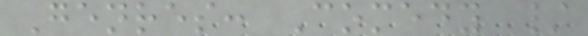Genres: Comedy /
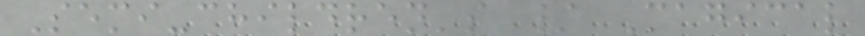Semi-children's / Magical
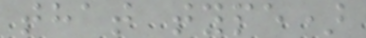that type)
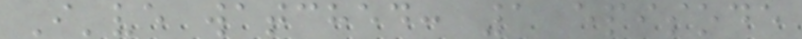I've watched: 1 episode
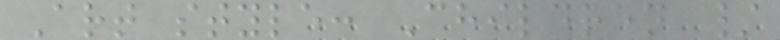Art style: Children /
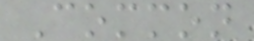Common
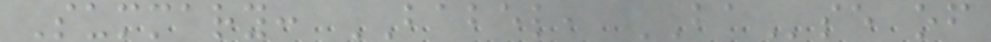Summary: BABEL, BAse of
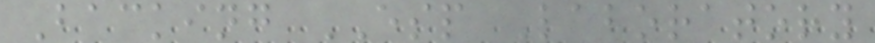Backing ESP Laboratory
